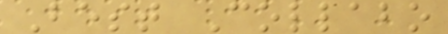Best Collabo
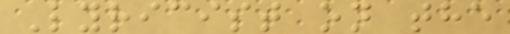Lyricist on the
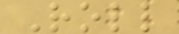Roll
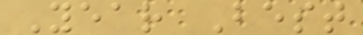Year Best
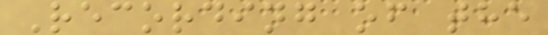Recording of the
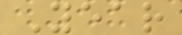Year
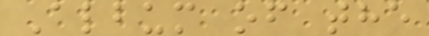Album of the
